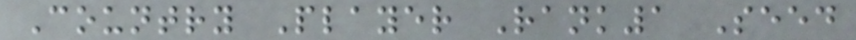Country Player Rank1 Seed
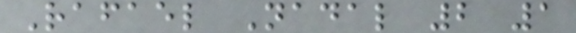Rafael Nadal 2 1
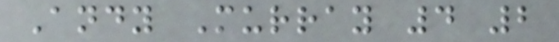Andy Murray 4 2
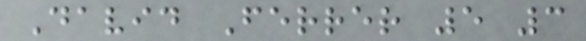David Ferrer 5 3
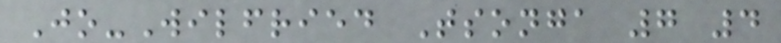Jo-Wilfried Tsonga 7 4
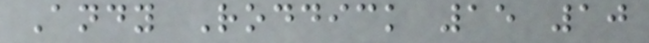Andy Roddick 15 10
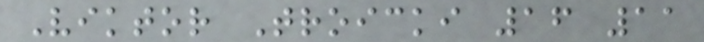Viktor Troicki 16 11
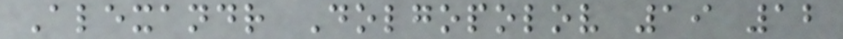Alexandr Dolgopolov 19 12
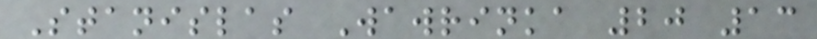Stanislas Wawrinka 20 13
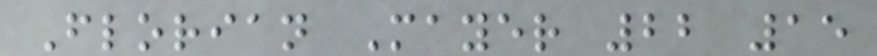Florian Mayer 22 15
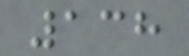138
